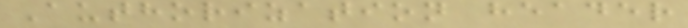Authorization header
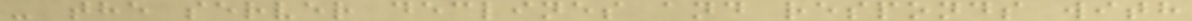- the server declines and responds with
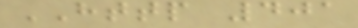HTTP 401
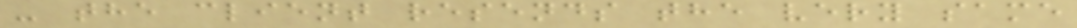- the client resends the very same
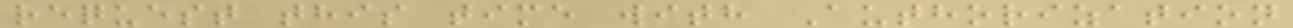request this time with Authorization
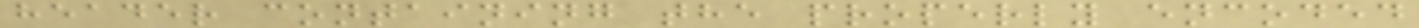header containing the properly encoded
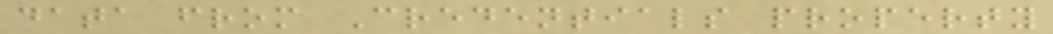data from Credentials property
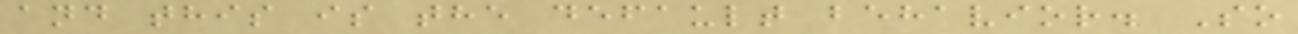and this is the default behavior. So
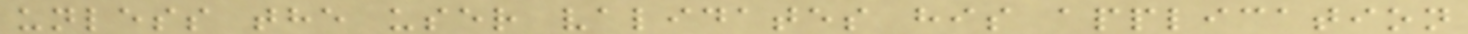unless the user validates his application
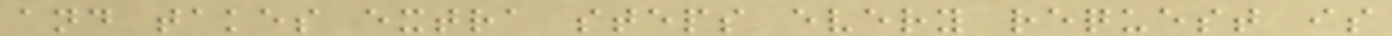and takes extra steps every request is
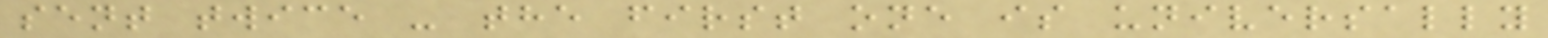sent twice - the first one is universally
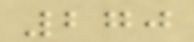270
